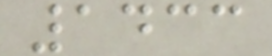1433
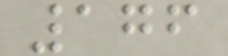176
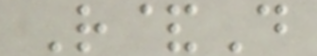R&D
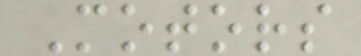Motors
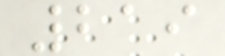219
